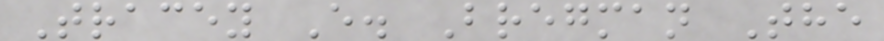Tracey E. Bregman The
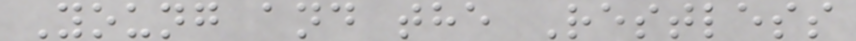Young and the Restless
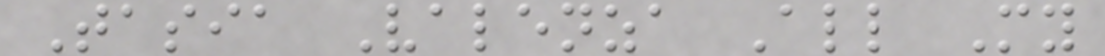Tasia Valenza All My
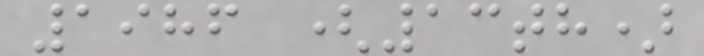1986 (13th)
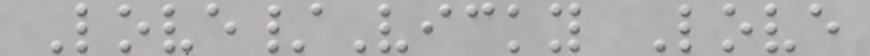Love/Vicky Love
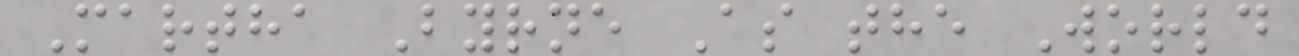Martha Byrne As the World
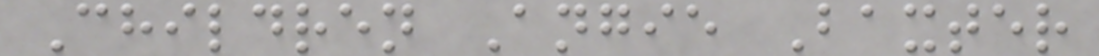Children Angie Baxter
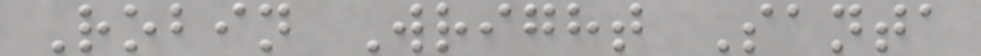Robin Wright Santa
